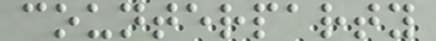counterparty
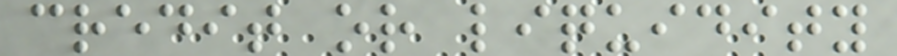credit or liquidity
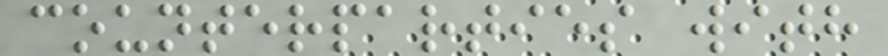counterparties with
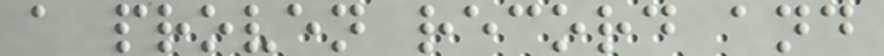a proven record and
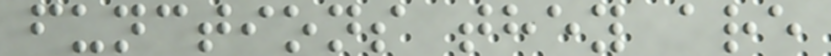functions they are
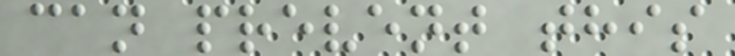can prevent this
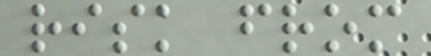risk from
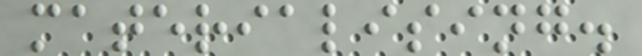materialising.
